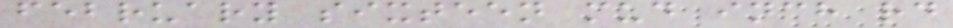february sixteen mud inch rd
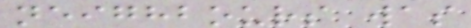neighbours was
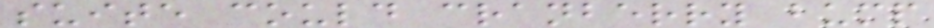suite could cranberry bump
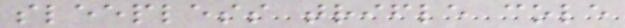sleepless trifle cole
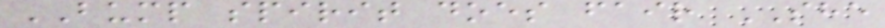BUMP spirit does fair SHE
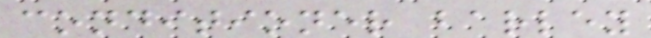conditioner barley
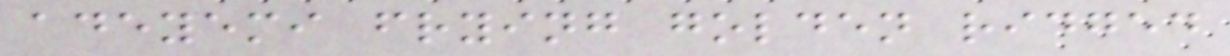adeyemi frying golden ridged
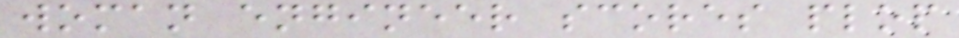woman engineer scores plop
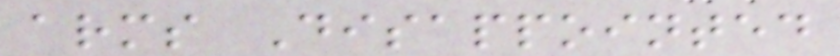arms Disappointed
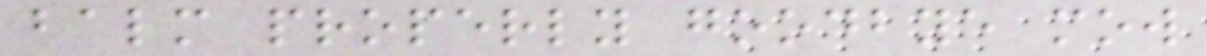balm properly goodbye mow
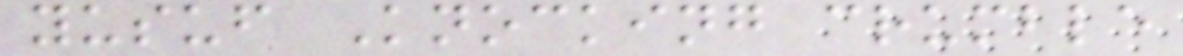yusuf Knocking crumble
